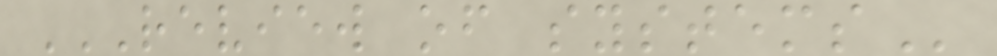REVIEW OF SYSTEMS
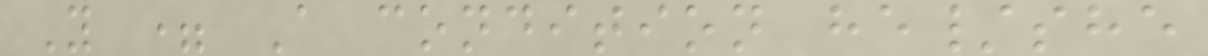Y = A condition he/she
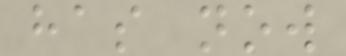has now
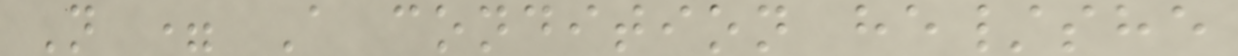N = A condition he/she
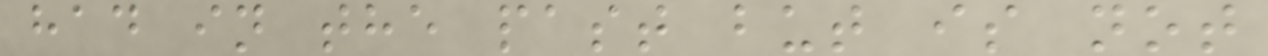had in the past but is not
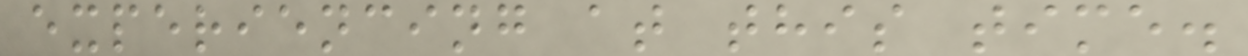experiencing at this time.
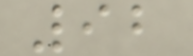92
